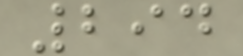294
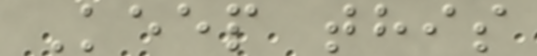Keep this
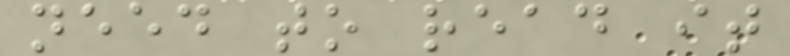need to read it
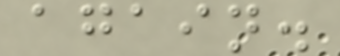again.
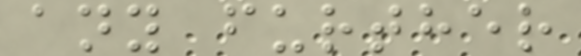any further
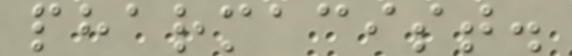pharmacist.
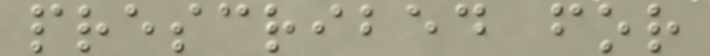prescribed for
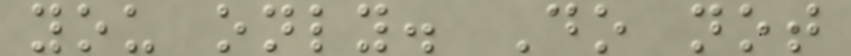you only. Do not
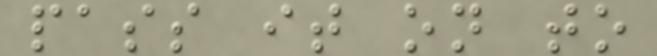pass it on to
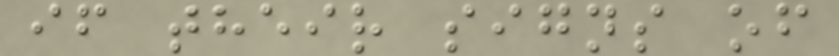if their signs of
